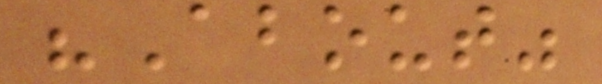"About"
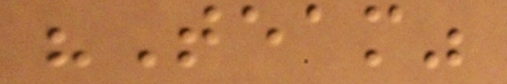"Team"
